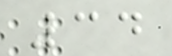34
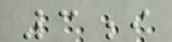3i
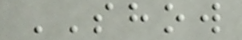SHOW
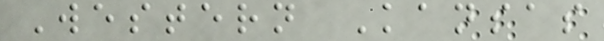Western Kansas
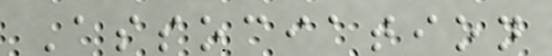Association
